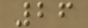26
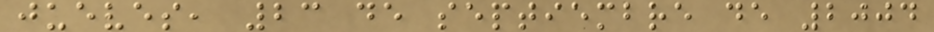jueves, 23 de septiembre de 2004
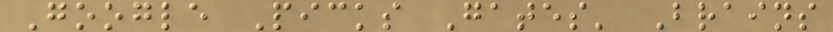Google Picks Gates' Brains
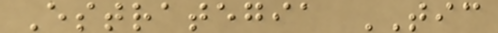Estrategia TIC
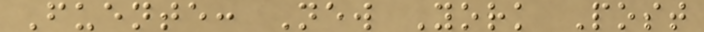Fuente: New York Post
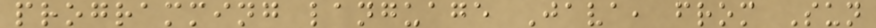programming language Java, from Sun
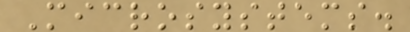Microsystems.
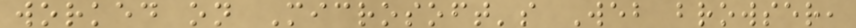worked on Microsoft's Web browser,
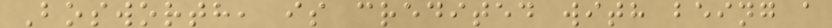Bosworth, is credited with being a
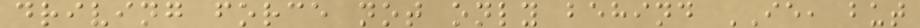driving force not only behind IE, but
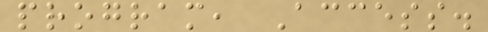program, Access.
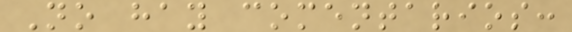No hay comentarios:
